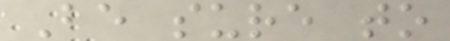Be sure to
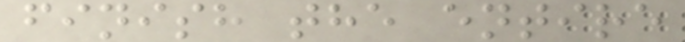finish the entire
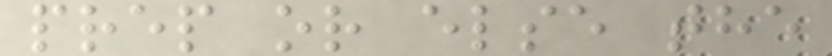prep or else the
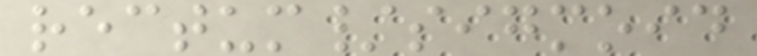rectum/sigmoid
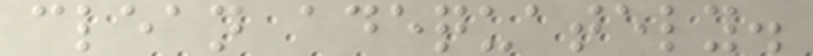clean adequately.
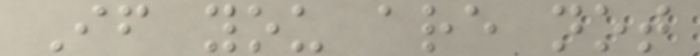If you are not
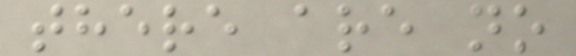there are no
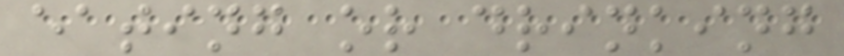eating or drinking
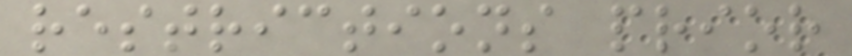restrictions prior
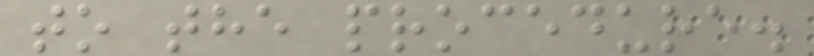to the procedure.
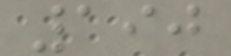190
